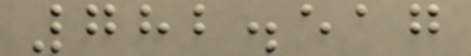782.517
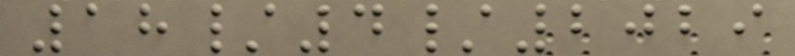18/4/2029
